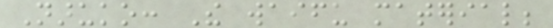Naruko: The waifu material;
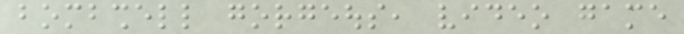bombshell gorgeous, video game
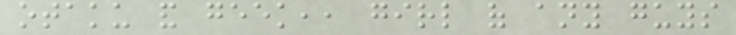otaku and geek,, girl of any guys
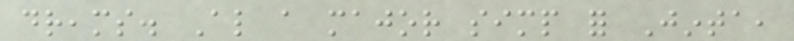dreams. Also a major simp for Jinta,
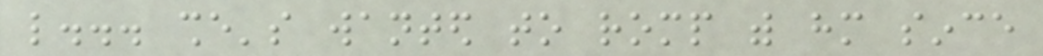like... she's wanted to romp with him since
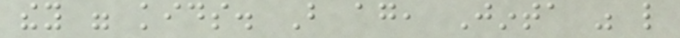they were kids. But again, Jinta was like
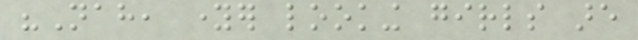"Nah, younger looking girls are
